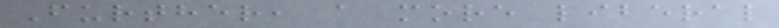Further, a more liberal
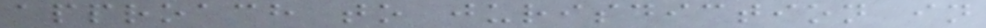approach to jurisdiction in
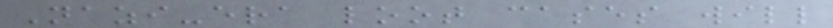Nazi-era loot cases will
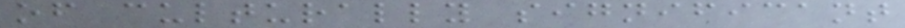of culturally significant
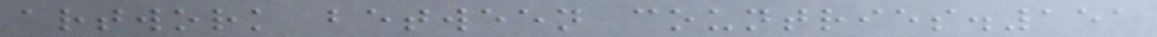artwork between countries.151
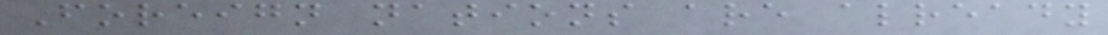Foreign nations are already
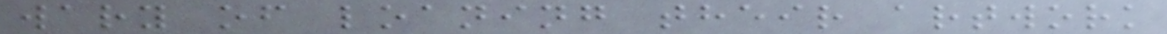wary of loaning their artwork
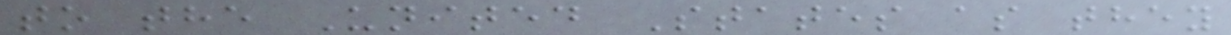to the United States as they
